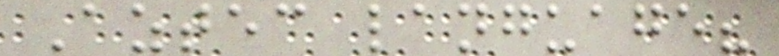Aztec language?
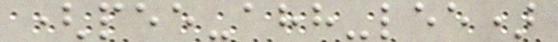(pee-ahh-lee)
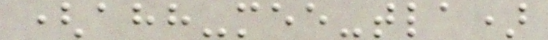(ahh-mee-tla)
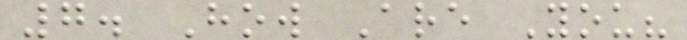7. How Are You?
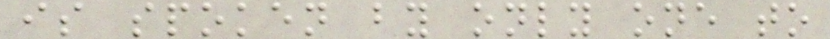is spoken by only one to
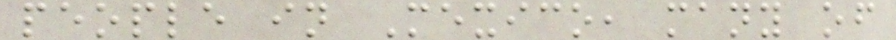people in Mexico, many of
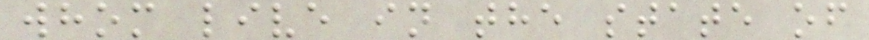whom live in the state of
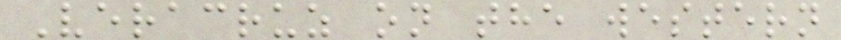Veracruz on the western
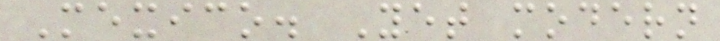Mexico. Yet modern
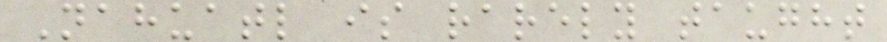Nahuatl is rarely taught
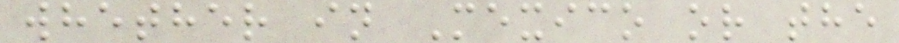whether in Mexico or the
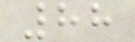88
